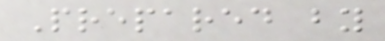Prepared by
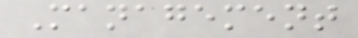Management
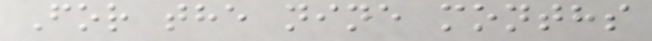For the nine months
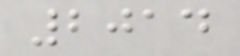2014
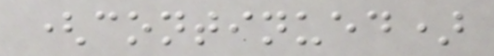(continued)
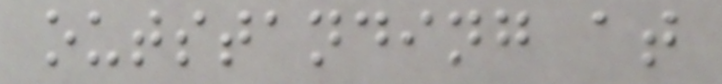outstanding at
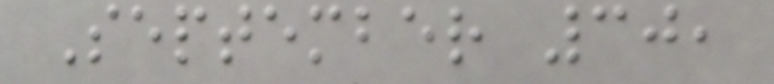September 30,
